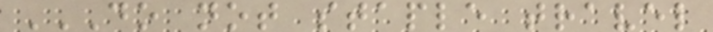DO NOT STAPLE TRAVEL
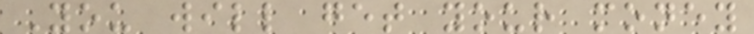You will get your money
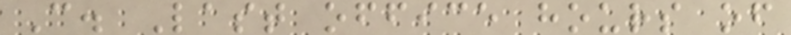C. Last office hours of
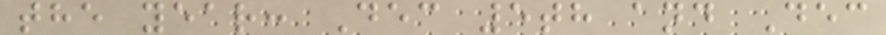the year: Dec 5th and Dec
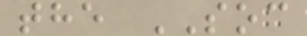the SOC
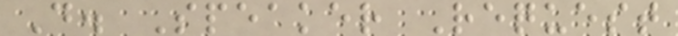D. Speaker Request
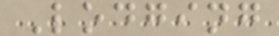Lodging
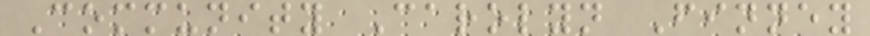Community Carolyn Finney
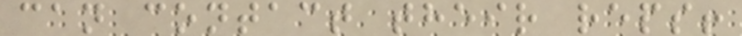can contact their reps!
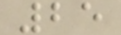25
